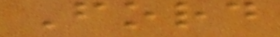Ford
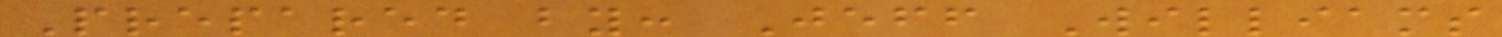Prepared by: Jeff Williams
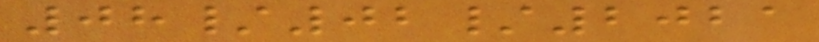08/02/2021
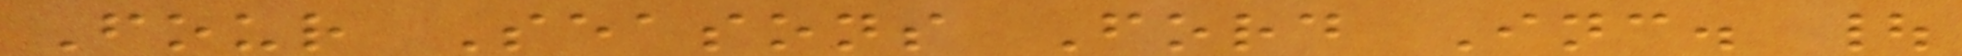Four Seasons Ford Inc. |
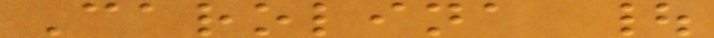Carolina |
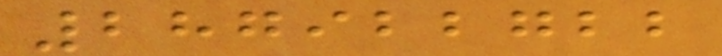287922722
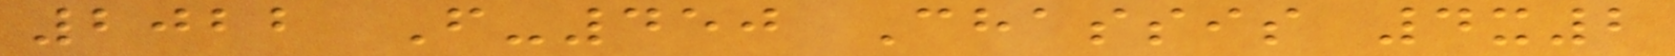2022 F-450 Chassis 4x2
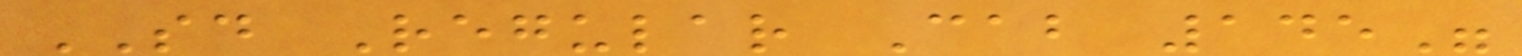SD Regular Cab 145"
